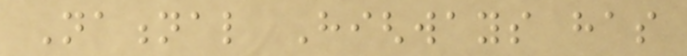National Highways has
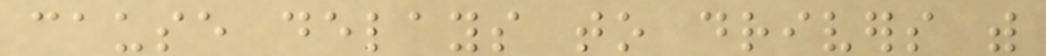cause delays to drivers with
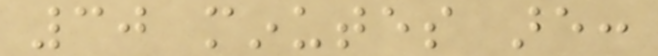30 minutes are:
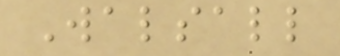Walsall
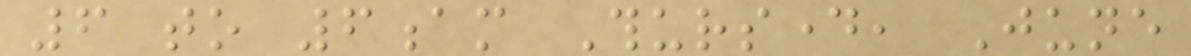6 to 6am Thursday, June
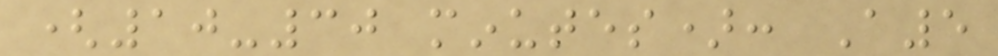(10-30 minutes): A5
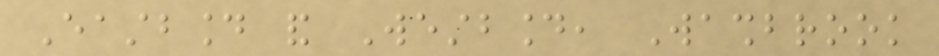Eastbound and Westbound, Washbrook
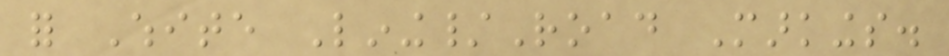for White Lining/Road Markings.
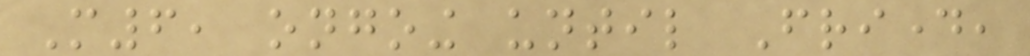M6, ongoing until Friday,
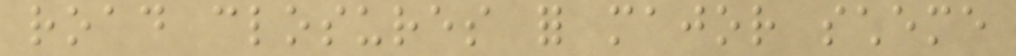road closures for major scheme
